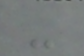-
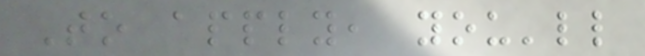To apply, you'll
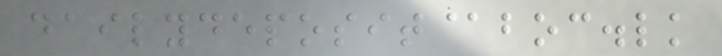dailydeposit@boc.lk
